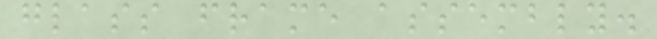glass frame assembly.
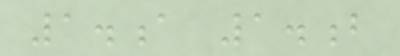1.a 1.b
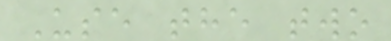Use the two
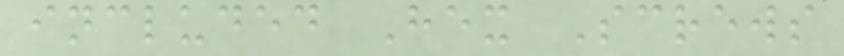included Hex Screws
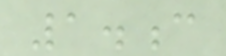1.c
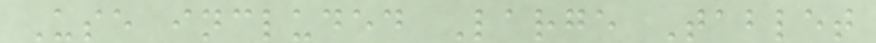Use included Large Tablet
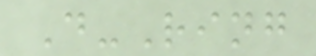D-Ring
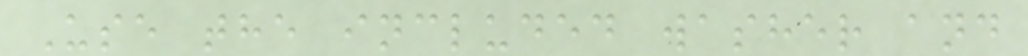Use the included washer and
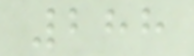288
